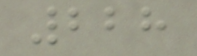228
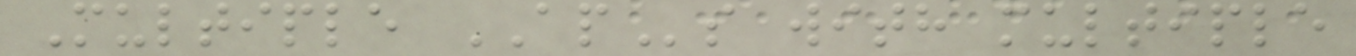Multiple APs with multiple
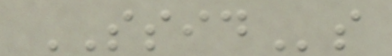SSIDs
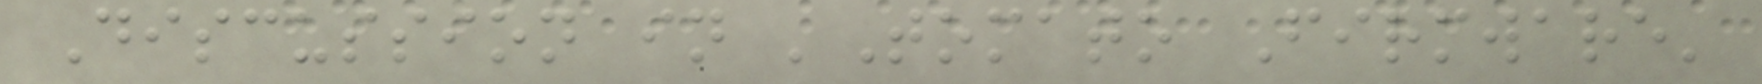Discussion in 'Tomato Firmware'
